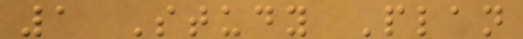1 Study Plan
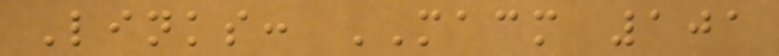Links: MACM 101
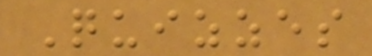Quizzes
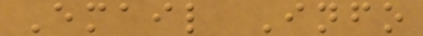Email Info
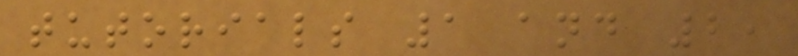tutorials 1 and 2,
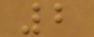2
